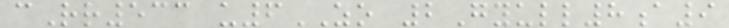cRr533 u6ZO 2Gyull8a9
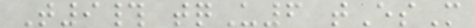T9# tqU6 tEsM
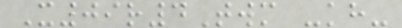X09r4Twm -kh-
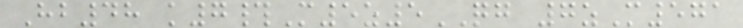Hb48 k7#M5z5QG 7zM571
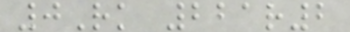0Rk 221r2
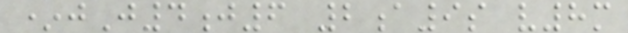*jJ4j6 2a9s v8m
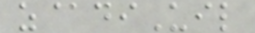z@diUil
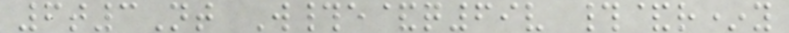6t3Nt W#e&q69v #&r*y
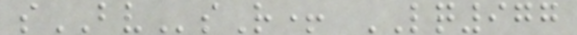sBVsR+ LQ977
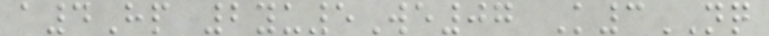a4Hp 2yu5We07 K3NQ
